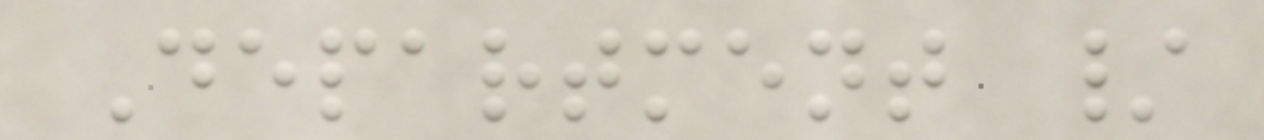Department /
